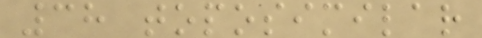38 toposimilar
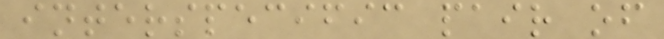interspecific pair of
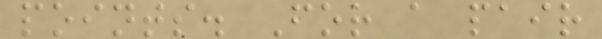points. For a pair
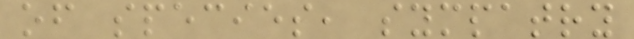of species, sympatry
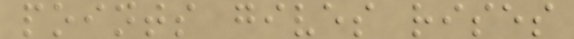points gives rises
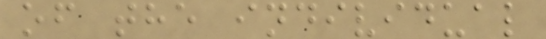of the individual
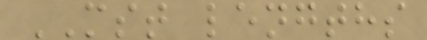MST lengths
